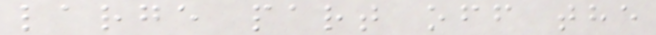large part off the
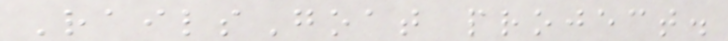RailsGoat project.
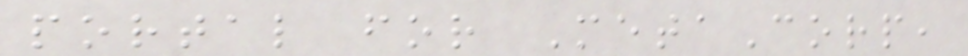portal for MetaCorp,
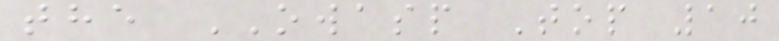the OWASP Top 10
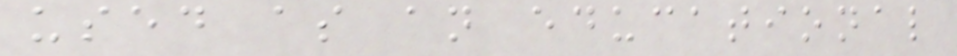used as an educational
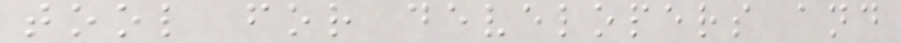tool for developers and
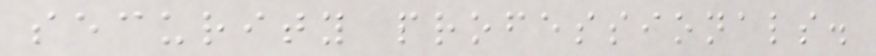security professionals.
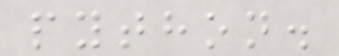python.
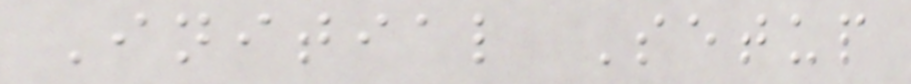Initial Setup
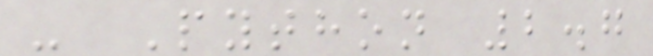- Python 2.7
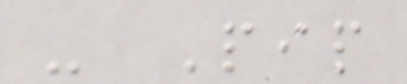- Pip
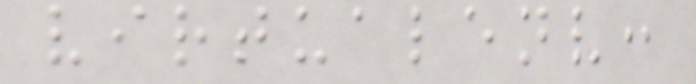virtualenv:
